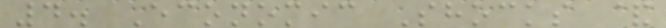4. Economic Shocks &
